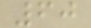60
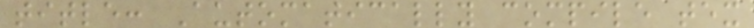title: Automatically compile tex
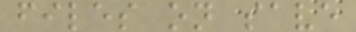files on save
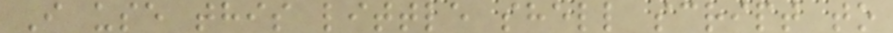I use this little shell script to
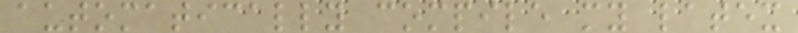automatically compile my latex
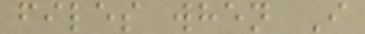files when I
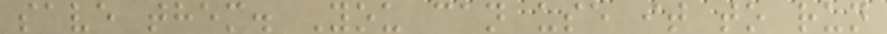save them. You can use it to run
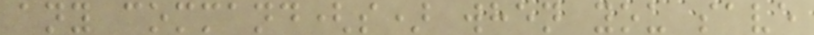any command(s) when you save
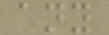any
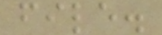file.
